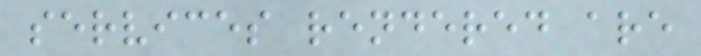services rendered are
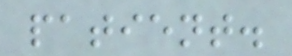patient.
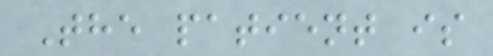The patient is
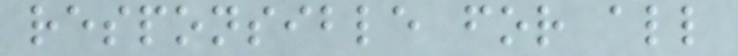responsible for all
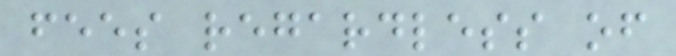fees regardless of
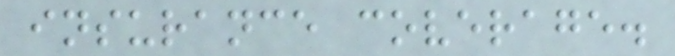insurance coverage.
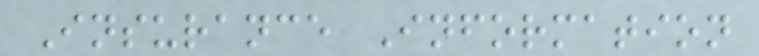Insurance Information
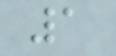1
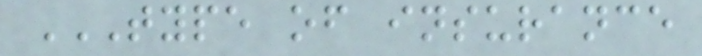TYPE OF INSURANCE
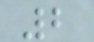2
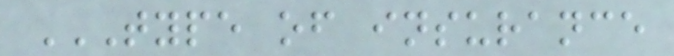TYPE OF INSURANCE
